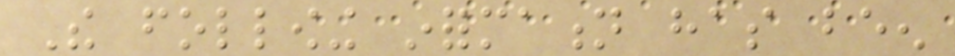The following information has been
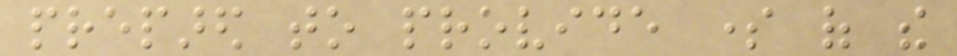prepared to provide some of the
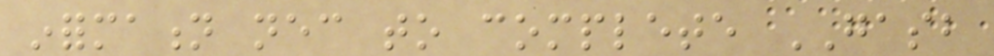information necessary to complete GASB
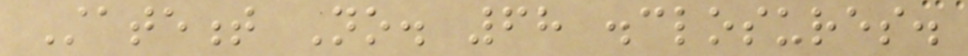Statement No. 68 disclosures.
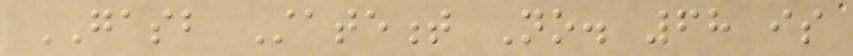GASB Statement No. 68 is
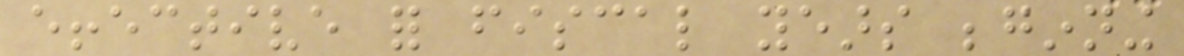effective for fiscal years beginning
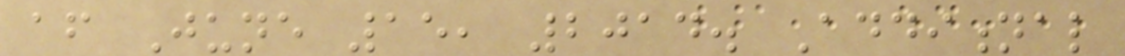after June 15, 2014. Additional
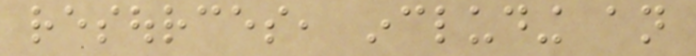resources, including an
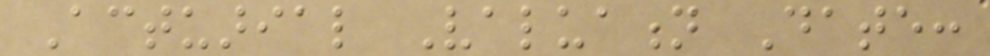Actuarial Valuation Date:
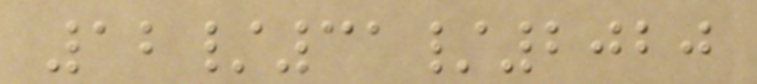12/31/2020
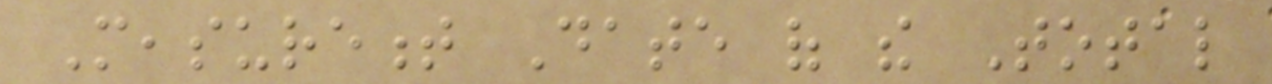Measurement Date of the Total
